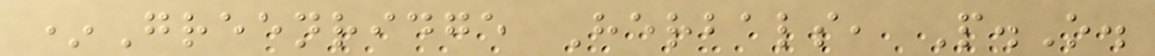*Greenridge Herbals, P.O.
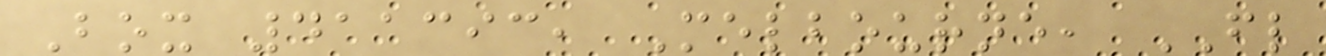Box 411393, Melbourne, FL
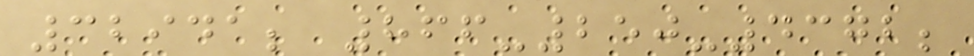32941; 866-250-4372;
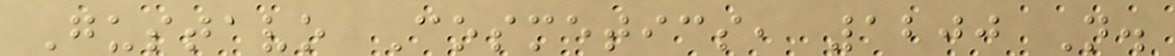Gustavo Cosmetics, 1200 N.
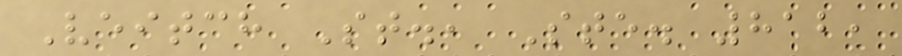Veitch St., Ste. 812,
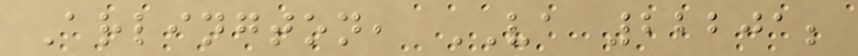Arlington, VA 22201;
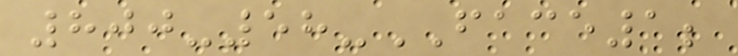800-58-FACE1;
